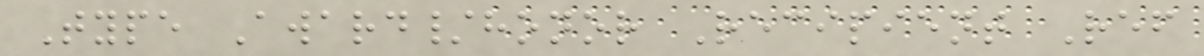Type Award/honor Recipient Ref
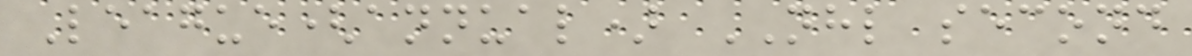League(annual) NHL second
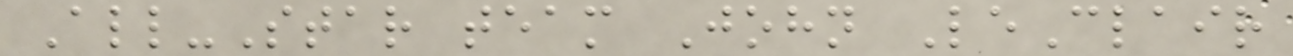All-Star team John LeClair
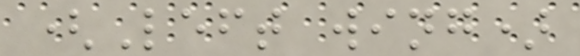(Left wing)
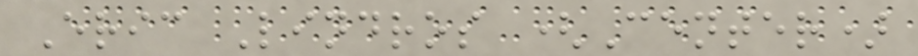Eric Lindros (Center)
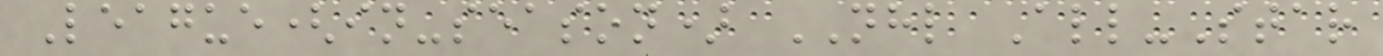League(in-season) NHL All-Star
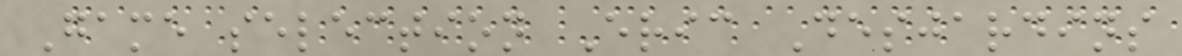Game selection Eric Desjardins
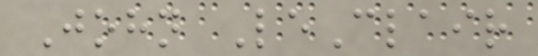John LeClair
